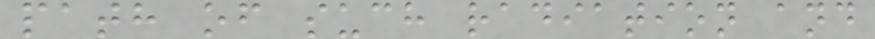path of such radiation and
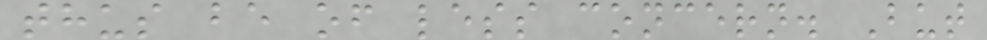thus be of less concern. But
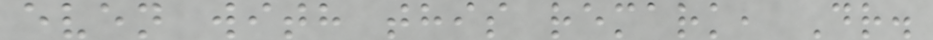even with this remark, Dr.
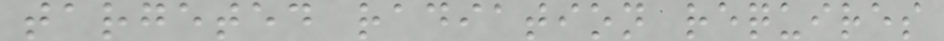targeted radiation requires
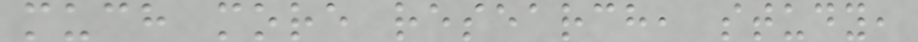much more research, study,
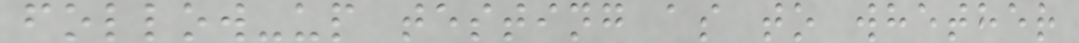follow-up testing as to whether
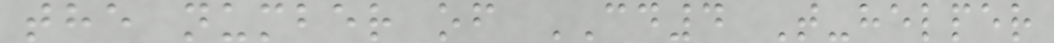the number of CD4 T-helper
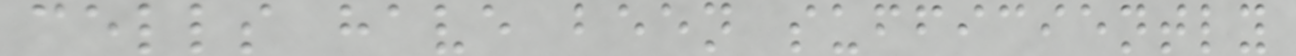cells have been sufficiently
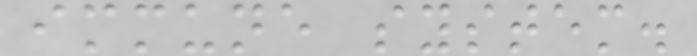immune system.
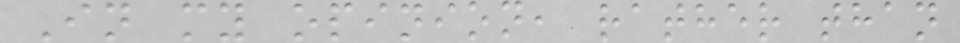In my opinion, rather than
